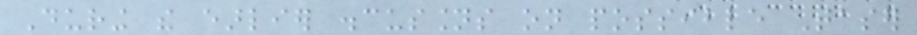During the earlier discussions on possible Taser
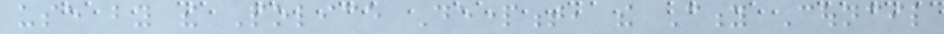use by the Police Department, the City Council
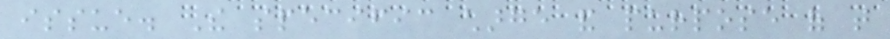issue. The specific charge and purpose of that
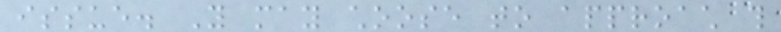issue. You may choose to approach this
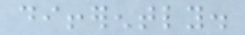differently.
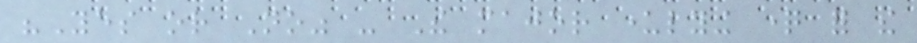"Yes or No" - The major underlying question for the
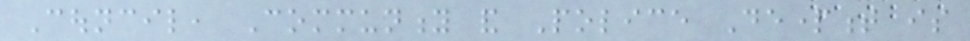Council, Community and Police Department is
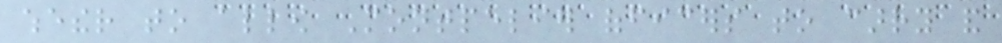whether to allow Montpelier officers to carry and
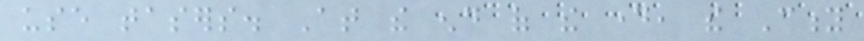use tasers. At the end of the day, the City
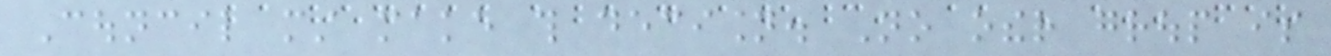Council must make this decision. No other group is
